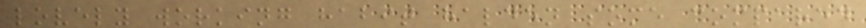lovely working habit halden some compared
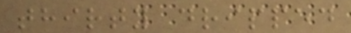thirty dripped
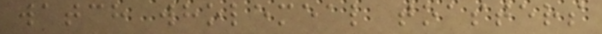watch wholemeal toasters
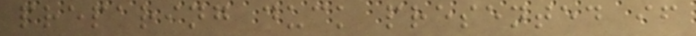preparing duck presented if
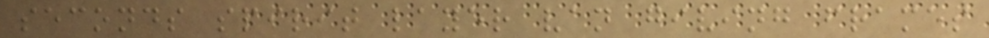seconds spirit layer van giving frames
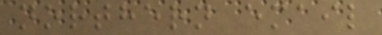northern email
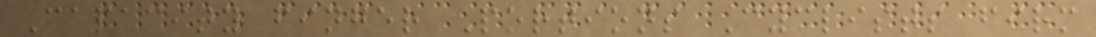Capacity finger Portions Cyclists firm
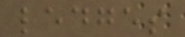ledges
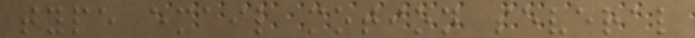type email motion several
